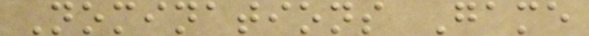Nominations Game
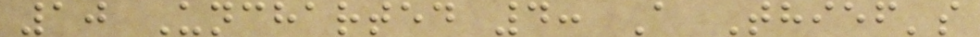10 Uncharted 4: A Thief's
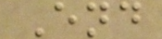End
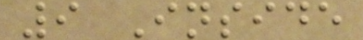9 Inside
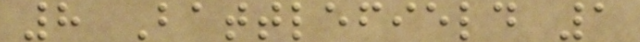8 Battlefield 1
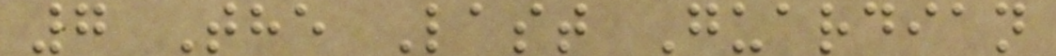7 The Last Guardian
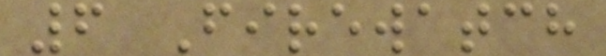6 Firewatch
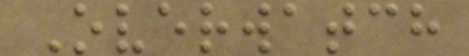Overwatch
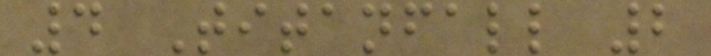4 Titanfall 2
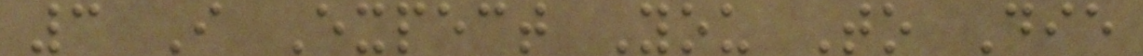3 I Expect You To Die
